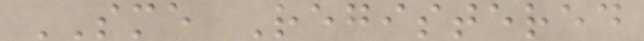SME Registered
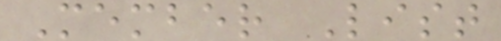Member List
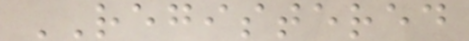REGISTERED
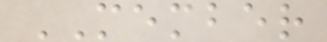MEMBER
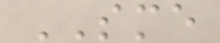SME
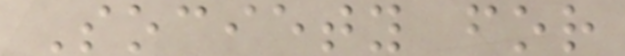Society for
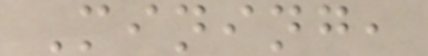Mining,
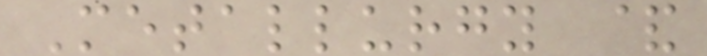Metallurgy &
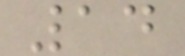14
